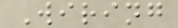Wiring
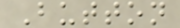Button
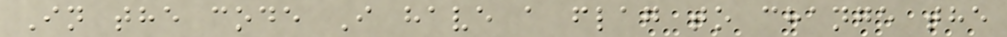In the code I have a flag to change the
